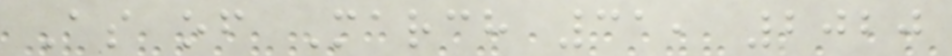As of March 31, 2020
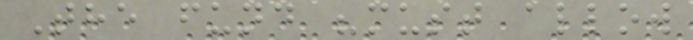The fund "must allow
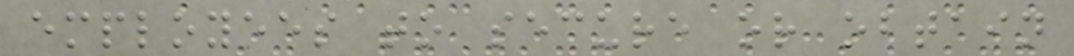employees to secure or obtain
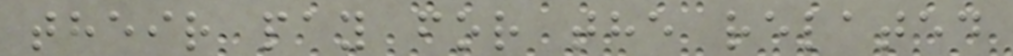their pay for the related
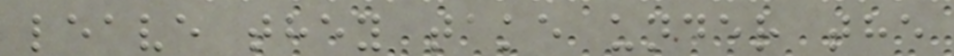leave they take under the
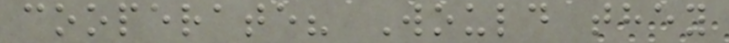cooperate? Would they
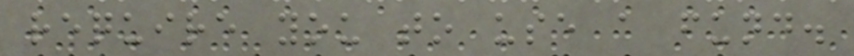require you to use a fund.
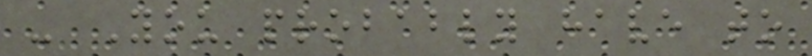- You probably have to
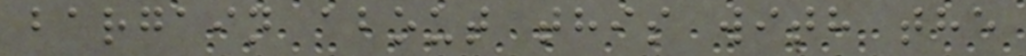bargain about this with the
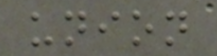union
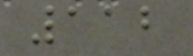112
